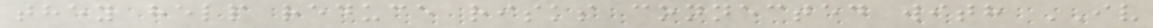they help reduce risks connected with IV
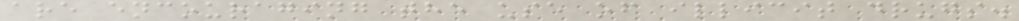are encouraging the use of illicit drugs.
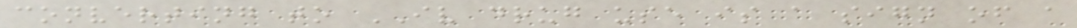converting to IV drug use is a sign of a
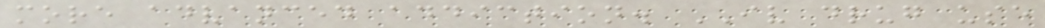more advanced addiction. IV drug use
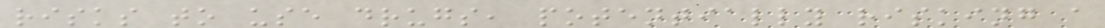risks to use drugs, potentially risking a
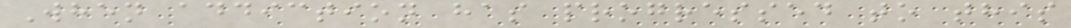When addiction has progressed to this
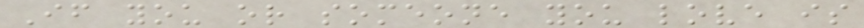If you or someone you love is
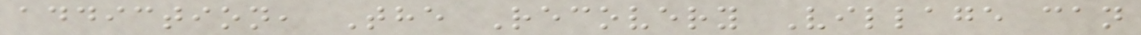addiction, The Recovery Village can
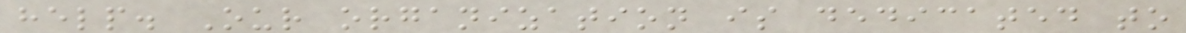help. Our organization is dedicated to
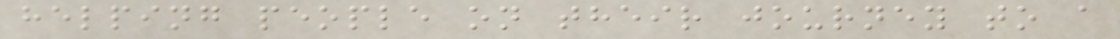helping people on their journey to a
